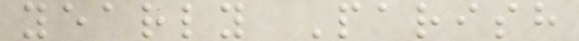yearly Parish
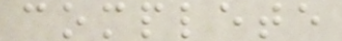complete
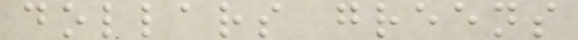dollars greens
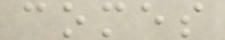comes
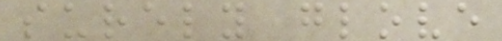surely glove
